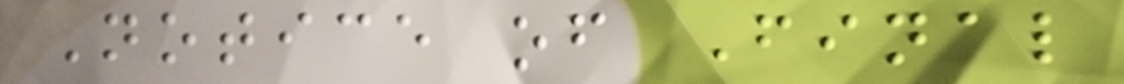Notice of Final
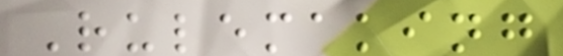Rulemaking
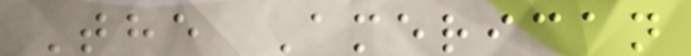The American
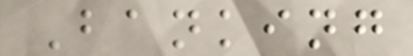Banking
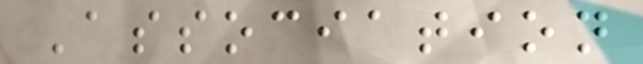Association
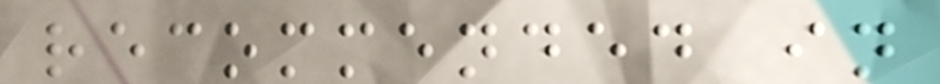recommended in
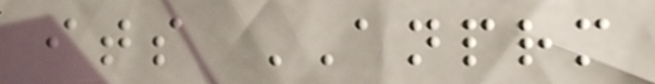its ANPRM
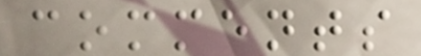comments
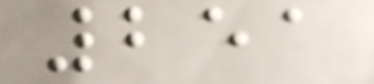251
